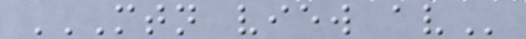MTN VIEW AV
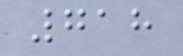718
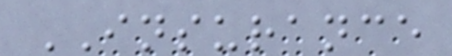INSURANCE
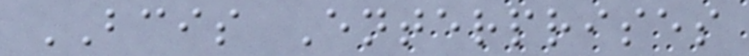BCIS Enterprises
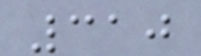310
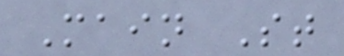Main St
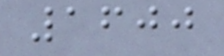1600
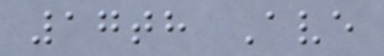17th Ave
